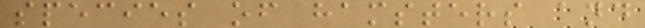species of hamsters and
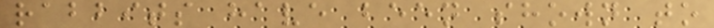rabbits have been shown to
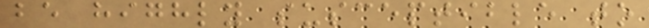be highly susceptible to
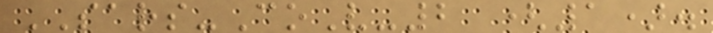SARS-CoV-2 (1).
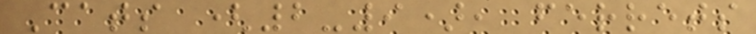Cats (2-9), ferrets
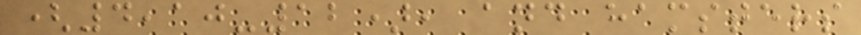(4,10-12), and hamsters
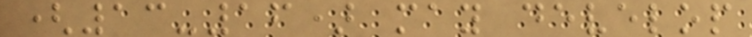(13-16) may develop
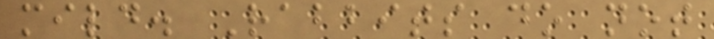mild. Rabbits do not
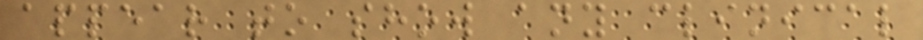appear to show any clinical
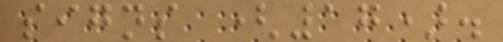signs (17).
